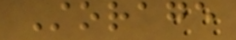Storage
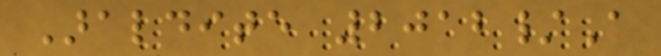Araldite 2012/A
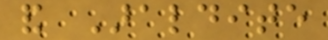and Araldite
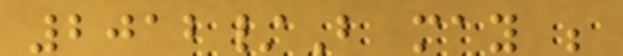2012/B may be
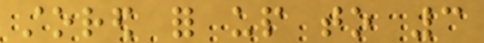stored for up to 3
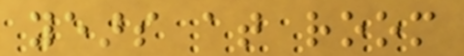years at room
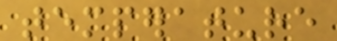temperature
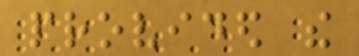provided the
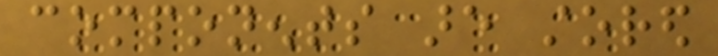components are stored
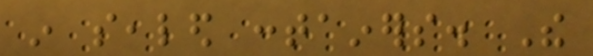in sealed containers. The
